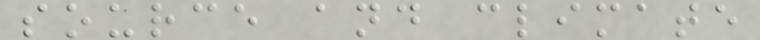source and climate
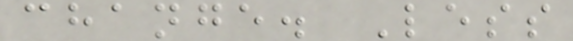change. Less
